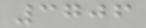3706
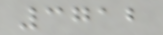3712
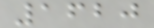1620
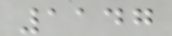1147
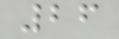26
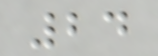24
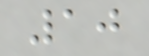10
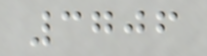3706
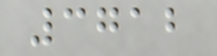3712
